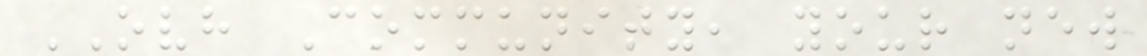OVH Community, your new
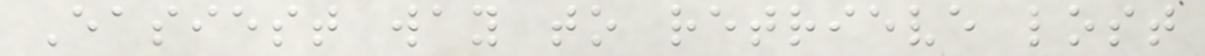Easiest way to retrieve lost
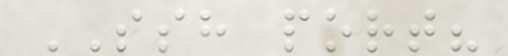SSH port?
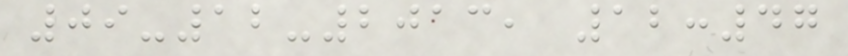09-12-2013, 12:47
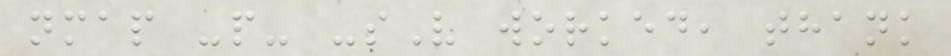nmap -p- -sV worked, thank
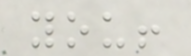you!
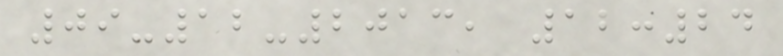09-12-2013, 12:24
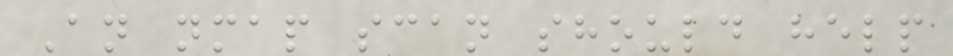An nmap scan should help
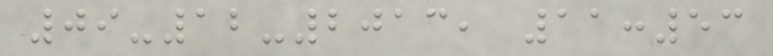09-12-2013, 11:53
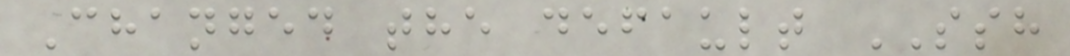Changed the default SSH
